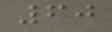60
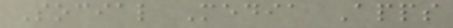Social Media Apps
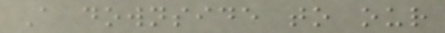A downside to our
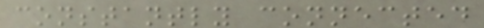constantly connected
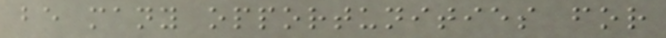be many opportunities for
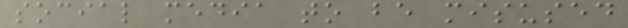social media to be misused
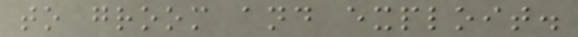to groom and exploit.
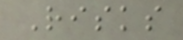Risks
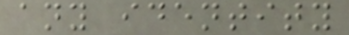any identity
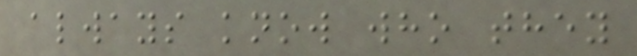always know who they
